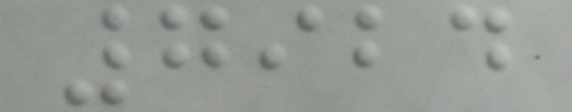7924
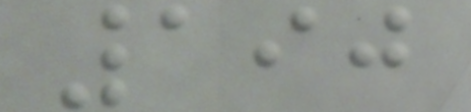190
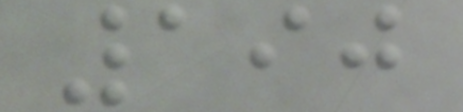190
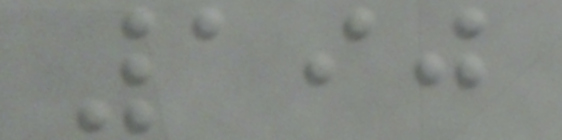190
